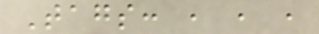Tags: , , ,
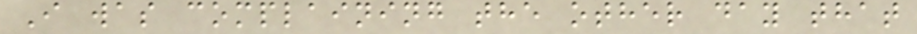I was complaining the other day that
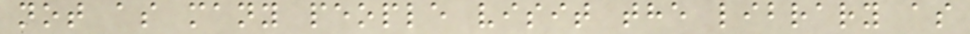not as many people visit the library as
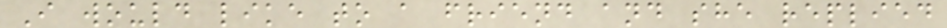I would like to a friend and she replied
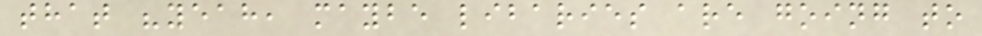that "yeah, maybe libaries are going to
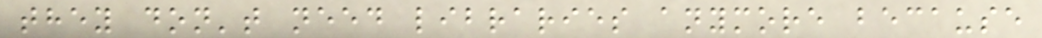they don't need libraries anymore because
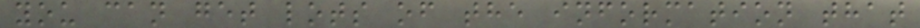you can get lots of the information that
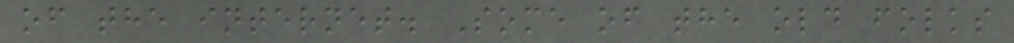of the internet. Some of the old folks
